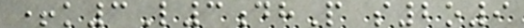+k3L3dhP s2o9
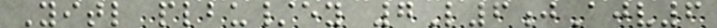Yitl plbu/ey 7L6jAjv6
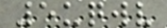5uqwv
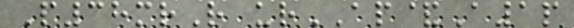P38mrR urAP&A1p
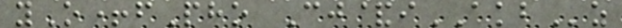yO+fPho Cj&iAKBz
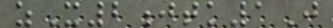zX2jtk1J
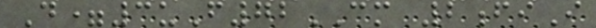D=3uF72CM 2fiI
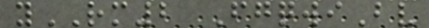yRM2 FgqwiBv
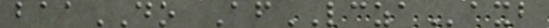baaDO AfLCZAaxb
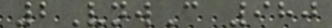2VnwC 980
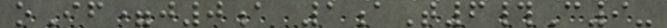oIf=j0a 1aT6#C9-
